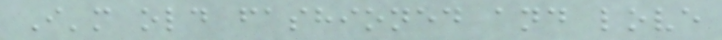I'm old fashioned and love
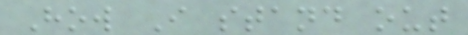How I stand out
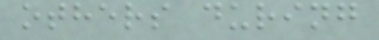others during
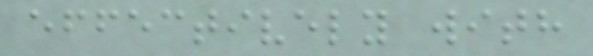effectively with
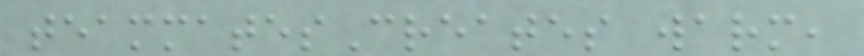teammatesCreates warm,
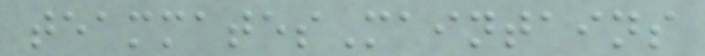teammatesMaintains
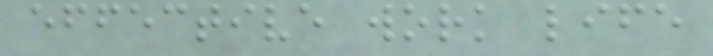effective work life
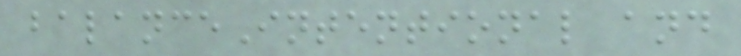balanceIntentional and
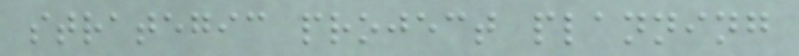strategic project planning
